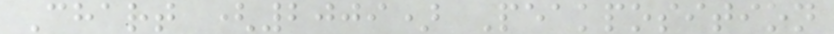Chart (2009) Peakposition
